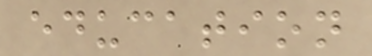education
